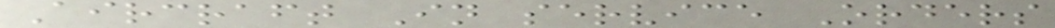Aircraft In service Orders
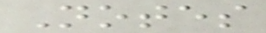Notes
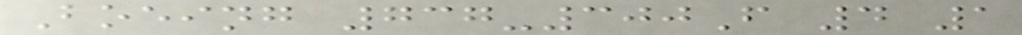Boeing 737-300F 4 1
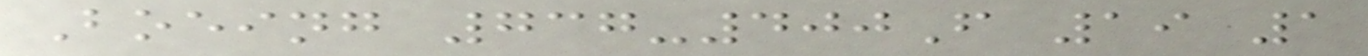Boeing 737-400F 19 1
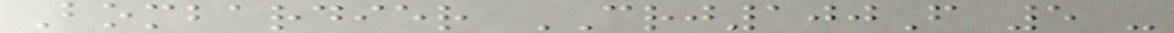Bombardier CRJ100F 5 -
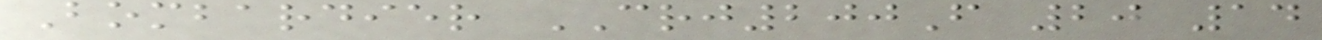Bombardier CRJ200F 20 14
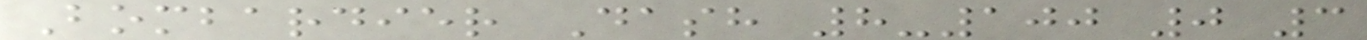Bombardier Dash 8-100 0 3
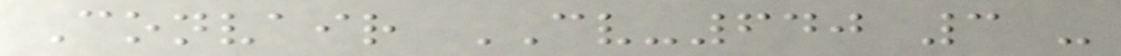Convair CV-640 3 -
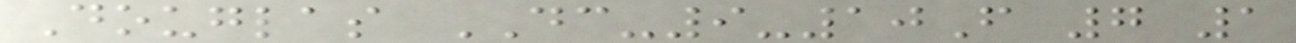Douglas DC-9-10F 7 1
